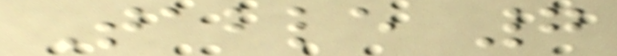Table 7
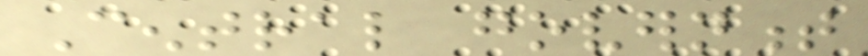Central government
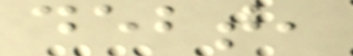debt,
